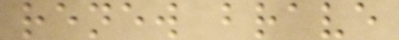renew brave
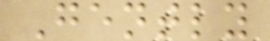Gently
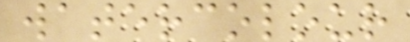watercolour
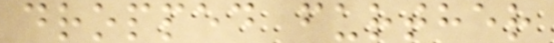dropped further
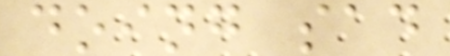doing sad
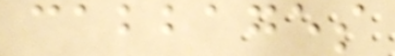cabbages
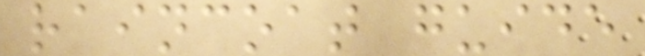raincoat guide
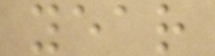year
